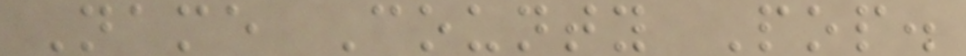Name County Pop.
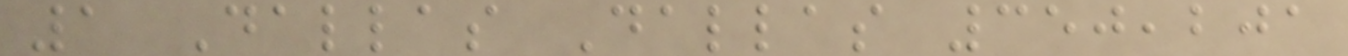1 Dallas Dallas 350,201
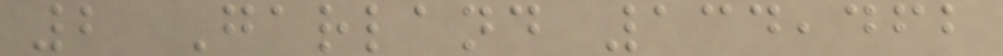2 Garland 134,462
